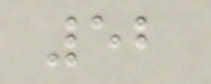52
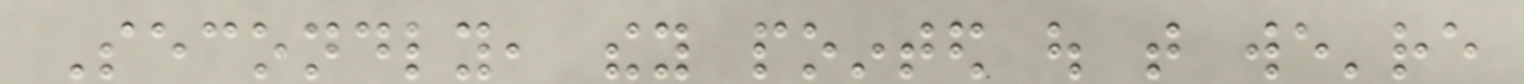Secondly, they pointed out that we're
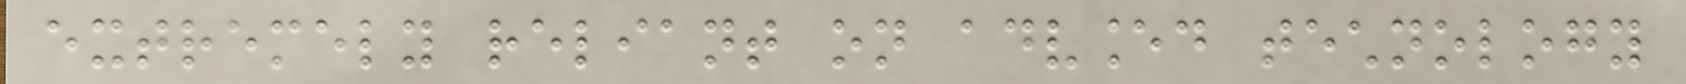extremely reliant on advanced technology
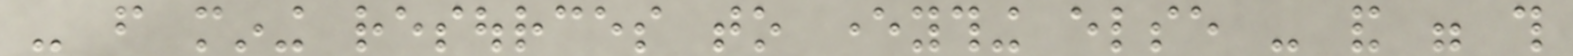- from mining resources to everything else - and were this
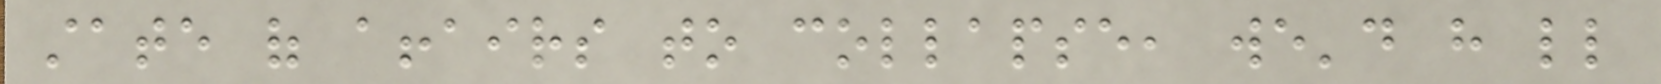state of affairs to collapse, we'd have little
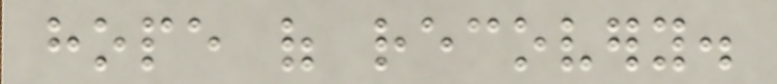hope of recovery.
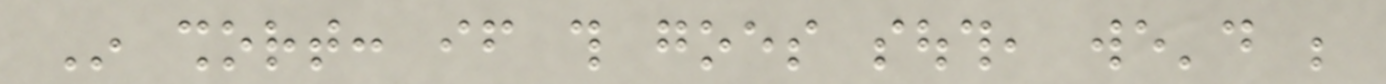In short: if this goes south, we'd be
